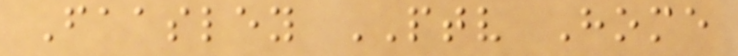Faasley PTV Home
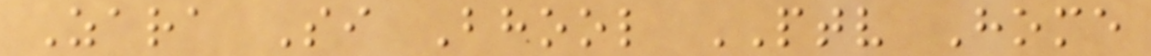Zara Si Bhool PTV Home
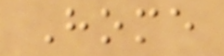Home
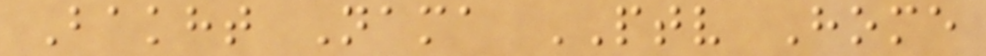Bakht Nama PTV Home
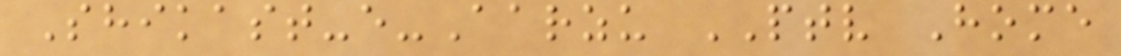Shikast-e-Aarzu PTV Home
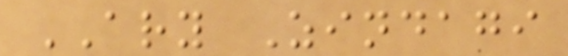ARY Zindagi
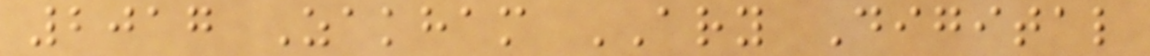2017 Zakham ARY Digital
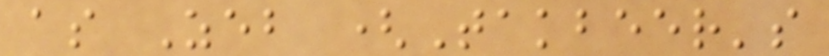as Zeb (Takbeer's
